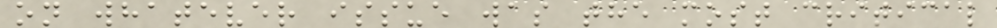on whatever issue was the most critical
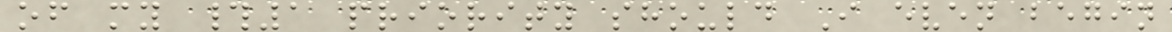of my #1 priority should I even begin
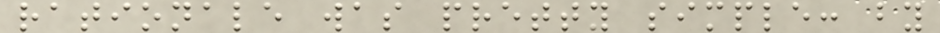rationale was pretty simple: by
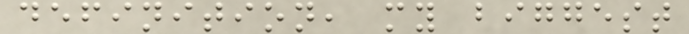definition, my biggest
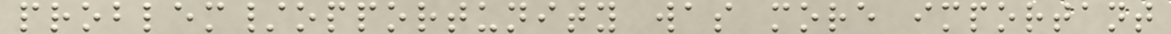problem/opportunity was more important
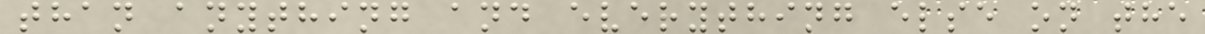than anything and everything else on the
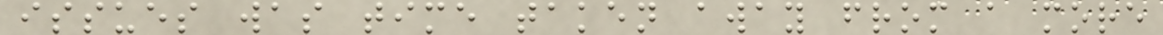issues was time taken away from a more
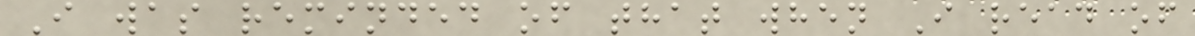I was reminded of that when I read of
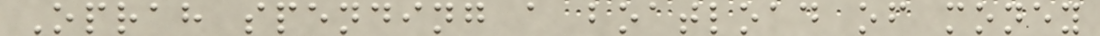Oprah spending a boatload of money
